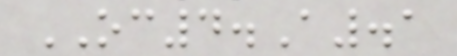OC4.A.1
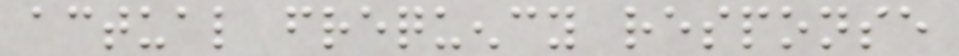actual frequency response
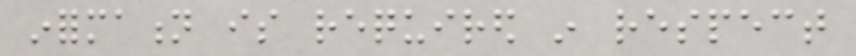information is required in respect
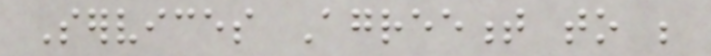Services Agreement to be
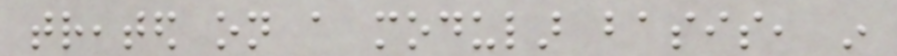treated on a modular basis, in
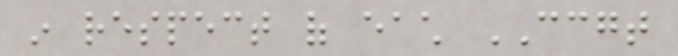in respect of each CCGT
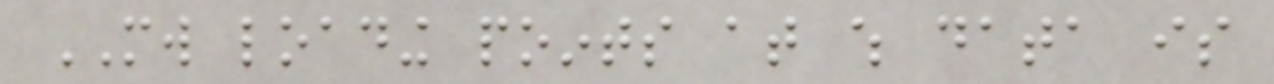MW loading points at which data is
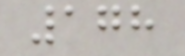178
